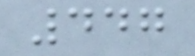447
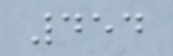454
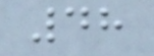48
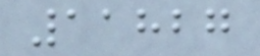11827
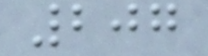207
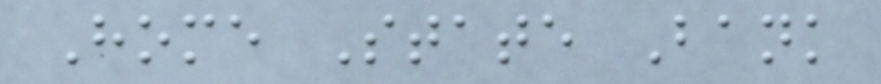Home State Bank
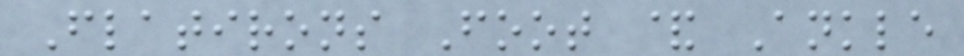Flatirons Foot & Ankle
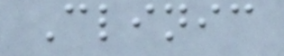Clinic
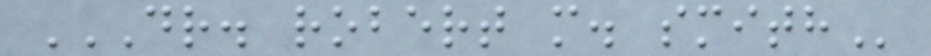DR. ROBERT M. SMITH
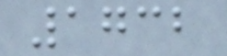1732
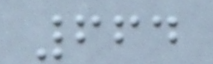664
